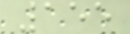155
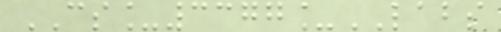CS_3377_LABS
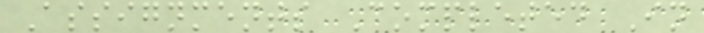Assignments Completed In
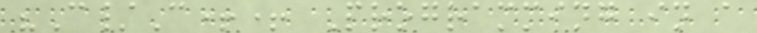"C/C++ Programming in a
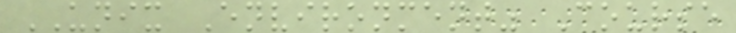UNIX Environment" Course
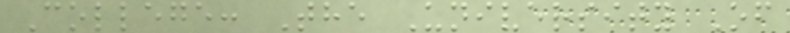College: The University Of
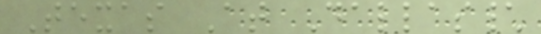Texas At Dallas\
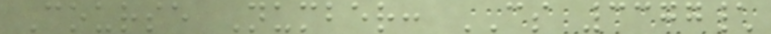Course Number: CS 3377\
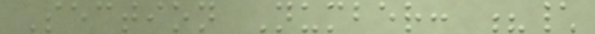Section Number: ?\
